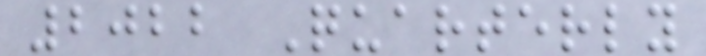2022 Quarterly
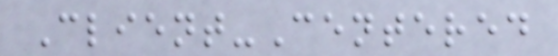Client-Centered
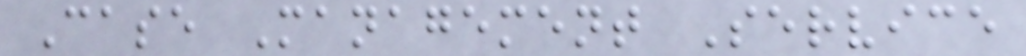Case Management Service
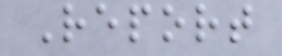Report
